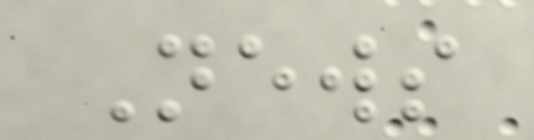News
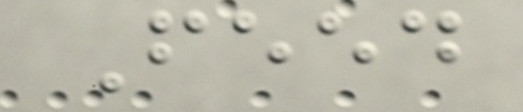Feed
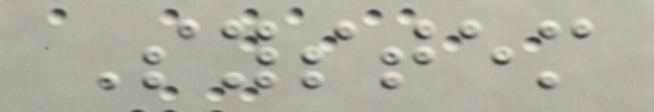System
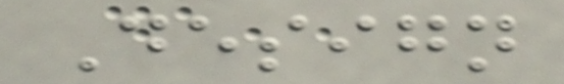Design
